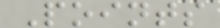Points
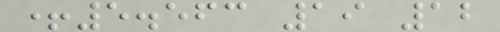+5.563 19 12
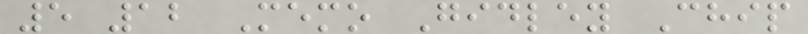5 12 Memo Gidley Chip
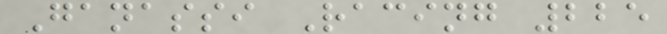Ganassi Racing 225
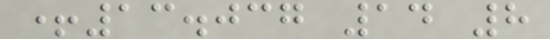+13.037 14 8
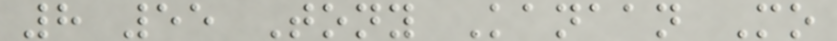8 55 Tony Kanaan Mo
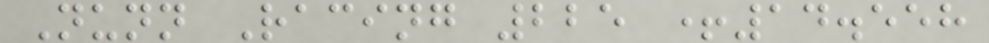Nunn Racing 225 +14.558
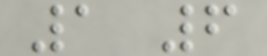1 6
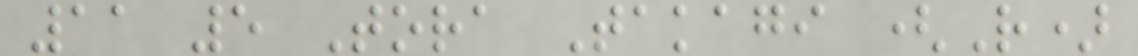11 5 Tora Takagi (R)
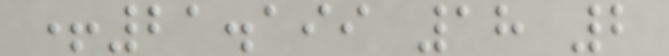+21.199 18 2
